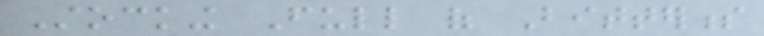Stocking Full of Bitterness
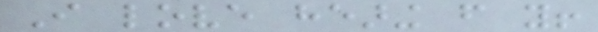I love hearing from you!
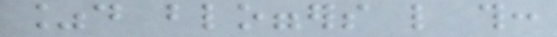%d bloggers like this:
